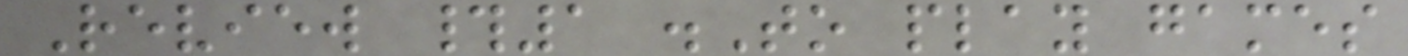Review #1 .To play games
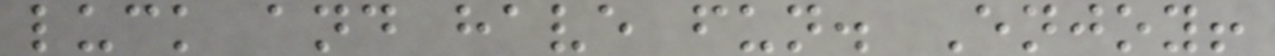luck and have fun. Enjoy!
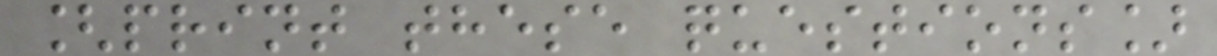[print these questions]
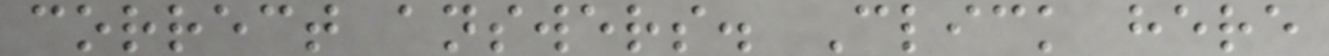correct answers. Click here
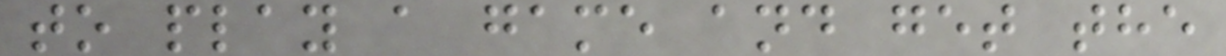to play a game and get the
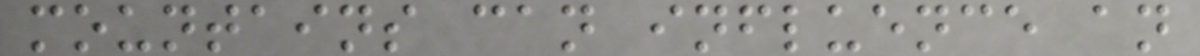mountains can influence an
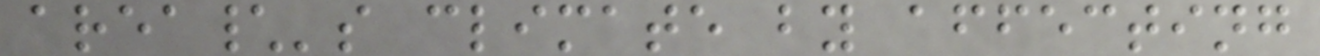area\'s climate by affecting
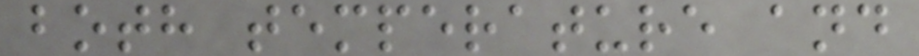both temperature and
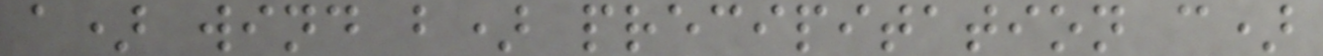a) wind b) precipitation c)
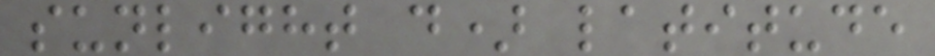sunlight d) latitude
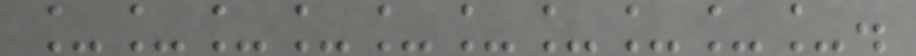__________.
